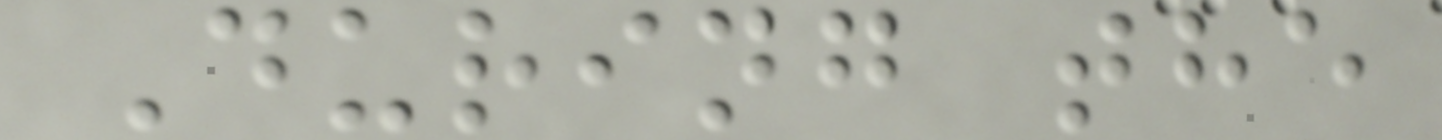During the
